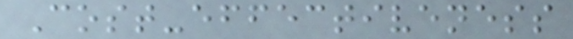Cost-effectiveness
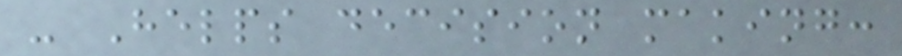- Helps decision making:
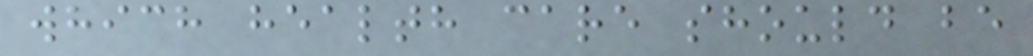which health care should be
